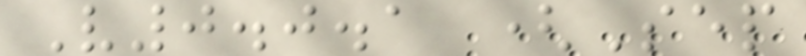V0.0.1 (Sep
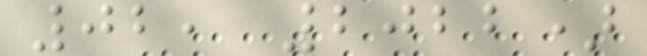02, 2022)
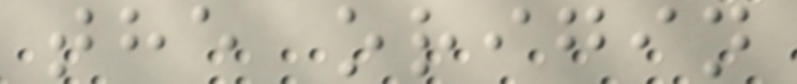the origin
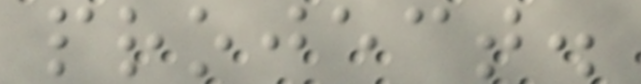project.
